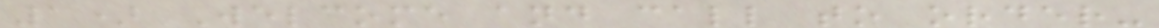1) Welcome and call to order-
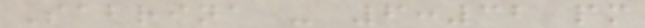Sabrina - 6:32 pm
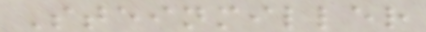Steinmiller
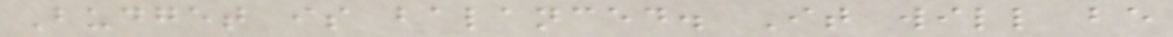Budget is balanced. It will be
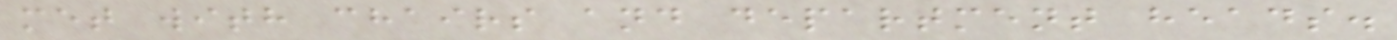met with chairs and department heads.
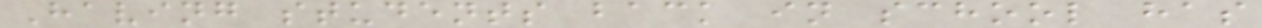Having students back in school has
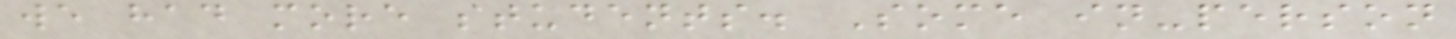we had more students. Some in-person
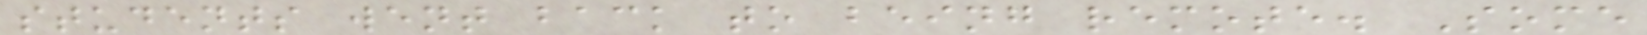students went back to being remote. Some
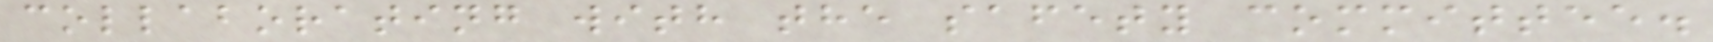collaborating with the safety committee.
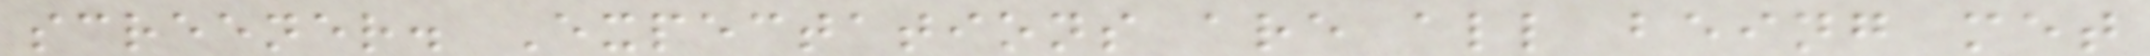screener. Expectations are all being met
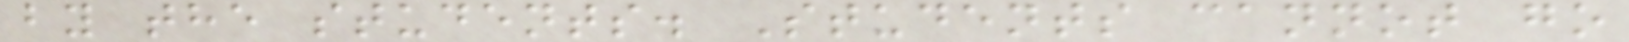by the students. Students cannot go
